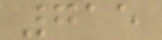715
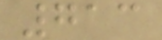713
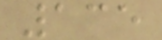135
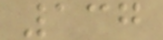137
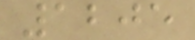1205
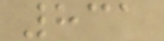831
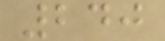240
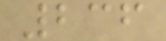236
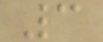3
